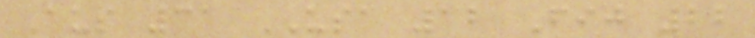Aus 31 USA 12 Fij 22
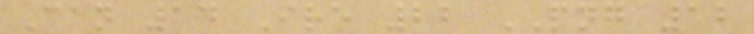Can 14 Ire 22 PNG 12
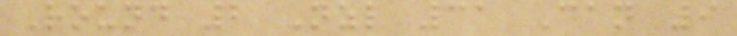Round 2 Nzl 31 Can 9
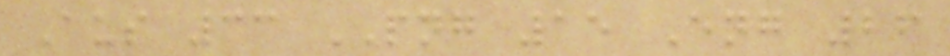Aus 33 PNG 15 Eng 26
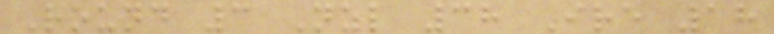Round 3 Nzl 38 Ire 18
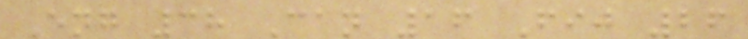Eng 38 Can 16 Fij 26
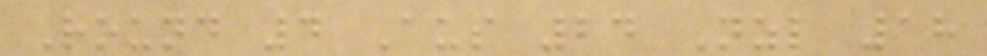Round 4 Aus 24 Nzl 18
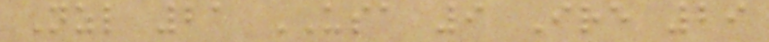Nzl 21 USA 9 Ire 29
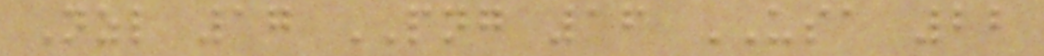Nzl 17 PNG 16 USA 22
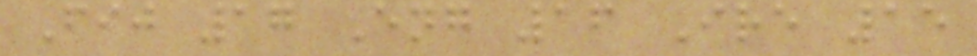Fij 17 Eng 16 Ire 15
